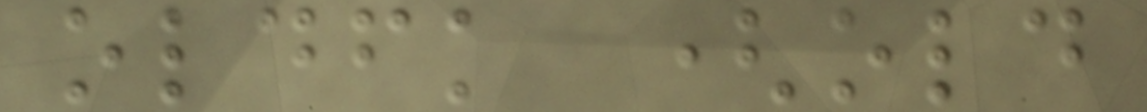oldfk (old
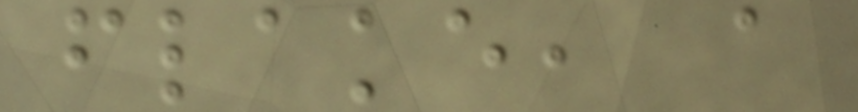flake, a
